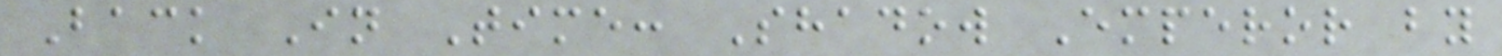Back In Time: Shadow Emperor by
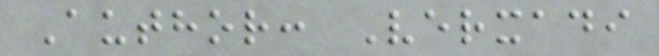Author: Verxadi
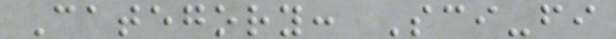Category: Sci-fi
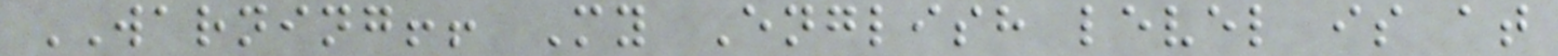WARNING!! My English level is at
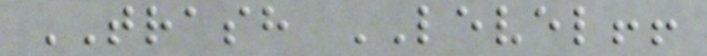TRASH LEVEL!!
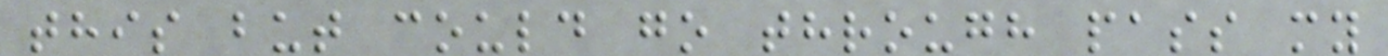this but could go through pass my
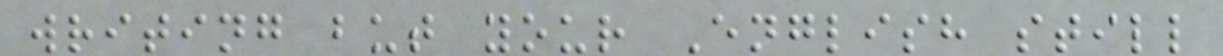writing but your English still
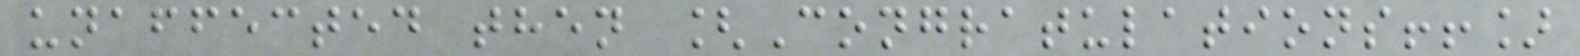unaffected then [Congratulations!!]
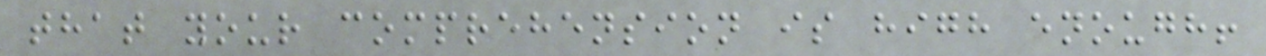that your comprehension is high enough!
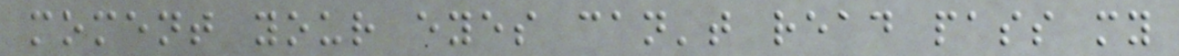moment your eyes can't read pass my
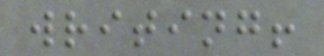writing!
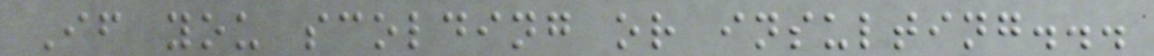If you scolding or insulting...
